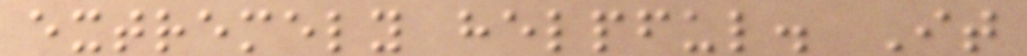extremely helpful. It
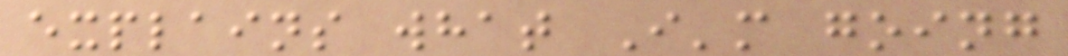explains what I'm going
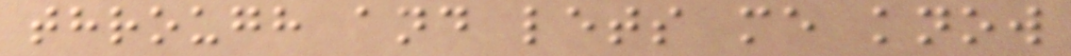through and lets me know
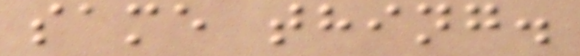same thing.
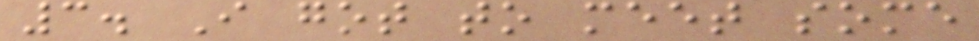3. I got to meet some
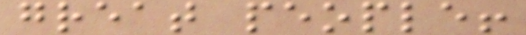great people!
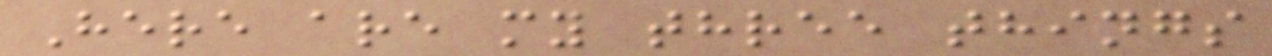Here are my three things
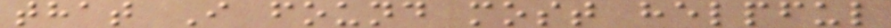that I found most helpful
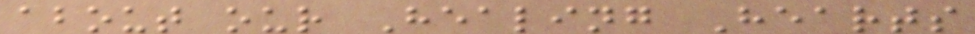about our Healing Hearts
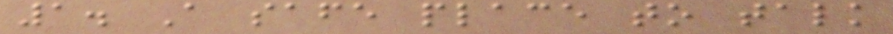1. A safe place to talk
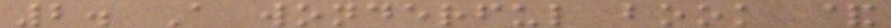2. A wonderful book &
